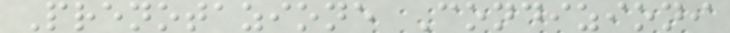Prenotazione Condizioni
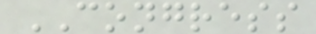CONGRESS
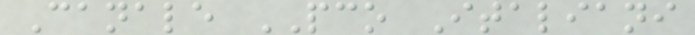Canale PCO Italiani
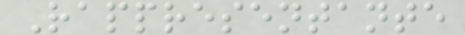Rappresentante
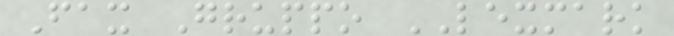Fax Gruppo LEXMARK
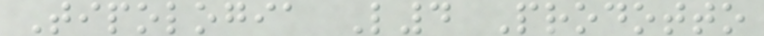Tipologia L4 Prodotto
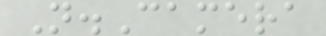N.Camera
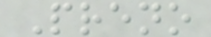Preno
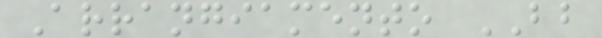Arrangiamento BB
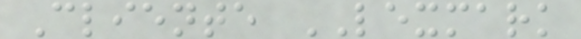Cliente LEXMARK
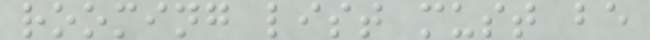rooming list must be
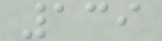139
